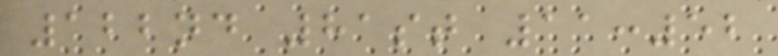122nd 81st 11:52
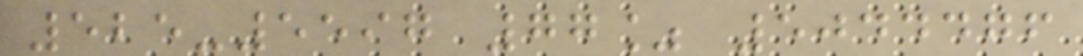525-5597 77% 5044476
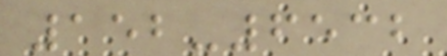152-6532
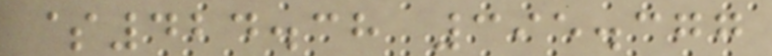$424.38 395.377
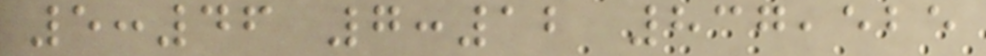5:46 7:12 837,525
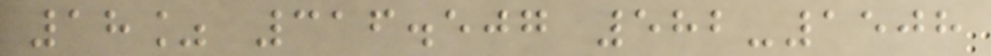18% 316.507 582-1508
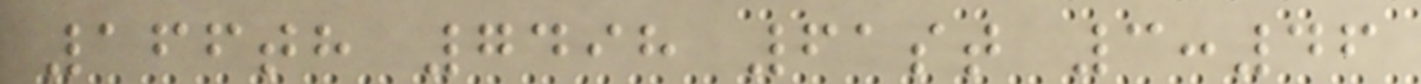166th 7498 61st 3:46
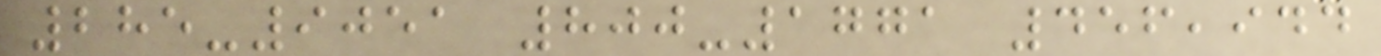285-9051 800-1771 456,944
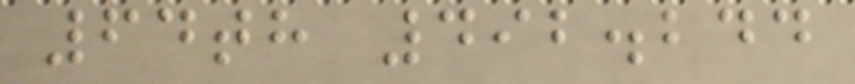64th 492.244
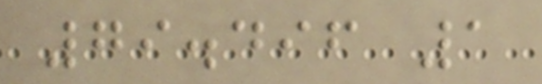79.496 1
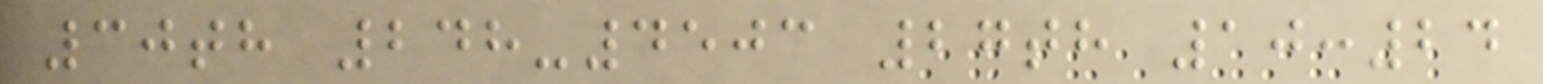30th 248-4503 27th 10:24
